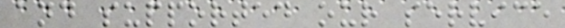and supported our service
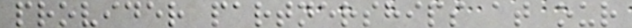provider partnerships at our
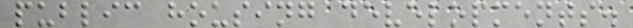public housing developments.
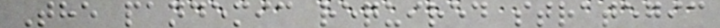The pandemic required strategic
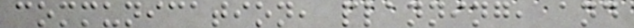communication, planning, and
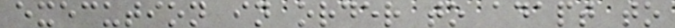execution in order to adapt to
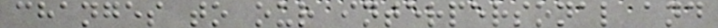changes to our interpersonal and
